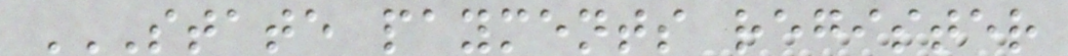STATE PAYMENTS REGISTER
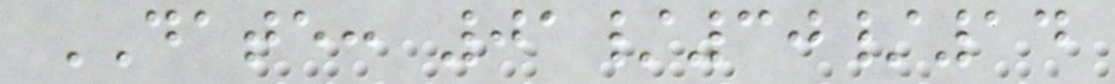DATE: 01/30/14
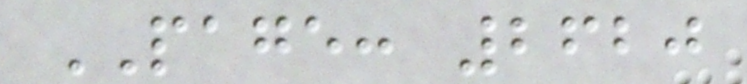PAGE: 2620
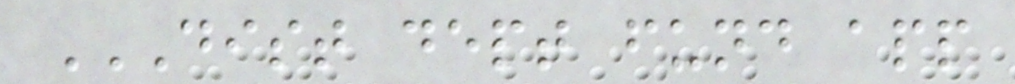DIST DEPT FUND APP
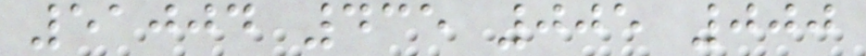51004 435 005 000
